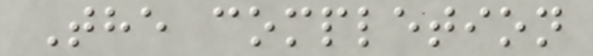The completion
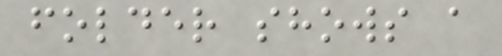folder shows a
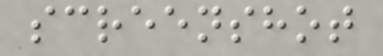screenshot
